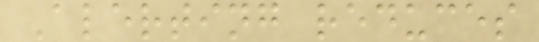Alerting reduces
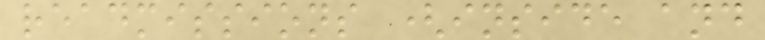readmissions (inside and
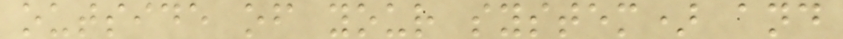outside of your system) and
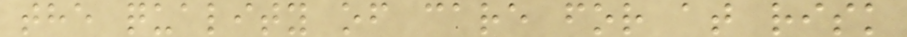the quality of care for at risk
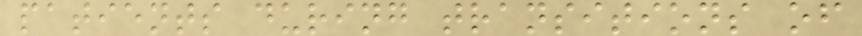patients during transitions of
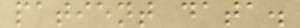patient data.
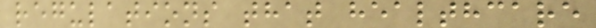regulations that healthcare
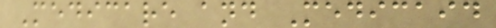Medicare and Medicaid
